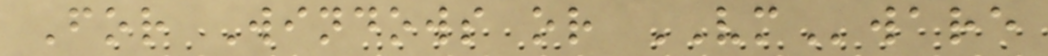For Windows or VMware
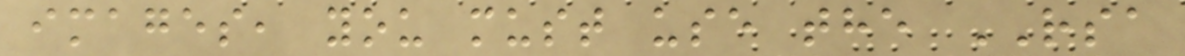images, you must use the RSA
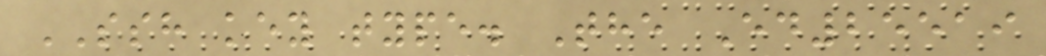SSH key type. The Ed25519
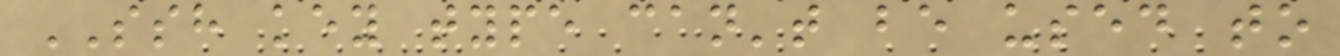SSH key type can't be used to
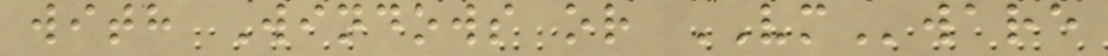with Windows or VMware
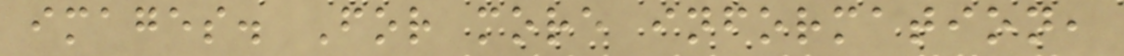images. For more information,
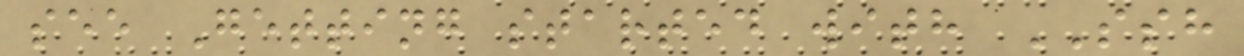see Getting started with SSH
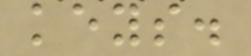keys.
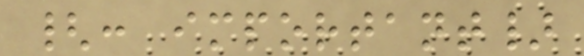{: important}
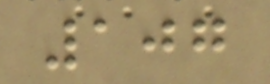107
